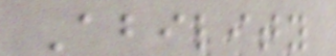Ability
